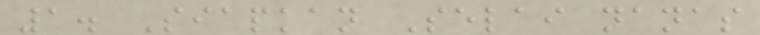1. Siapkan Selai nanas
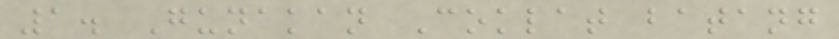1. Gunakan Coklat batang
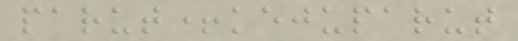parut+kejuparut
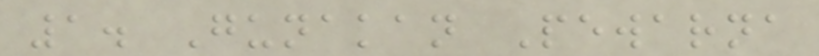1. Gunakan Pewarna
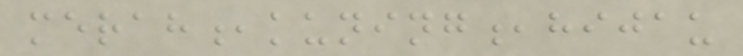merah,kuning,hijau
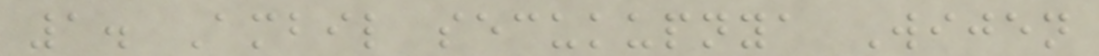1. Ambil secukupnya Wijen
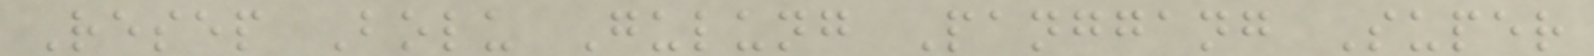Resep Bolu Gulung Panggang Super
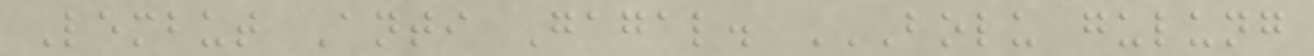Lembut Anti Gagal. BOLU GULUNG
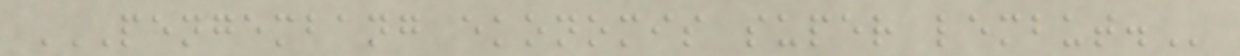PENGEMBANG EKONOMIS SUPER LEMBUT.
